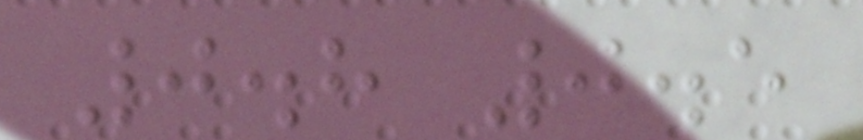0.8 0.5
